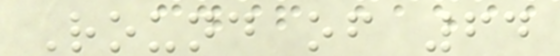Round of 64
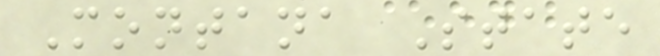Montana State
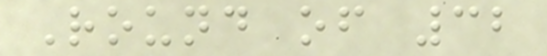Round of 32
